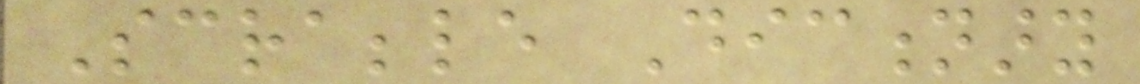Scrabble Dictionary
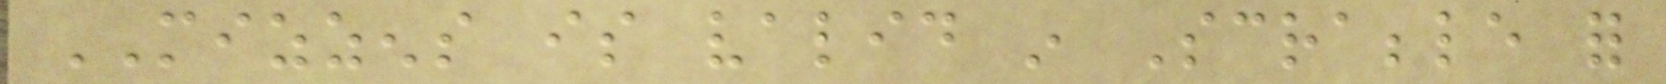MIZZENS is valid in Scrabble for
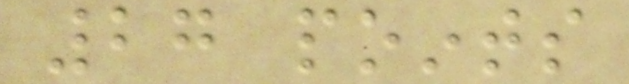27 points
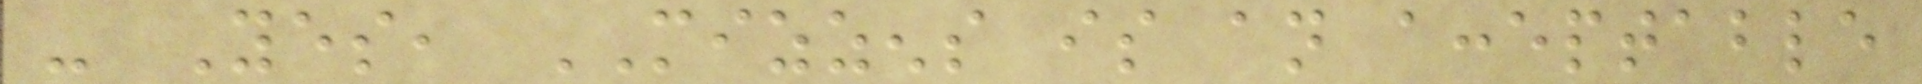- Yes, MIZZENS is an acceptable
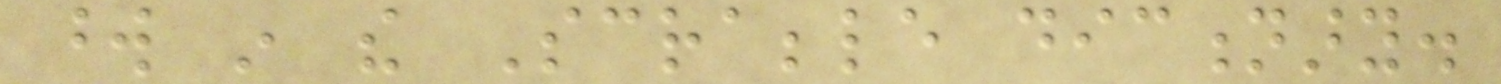word in the Scrabble dictionary.
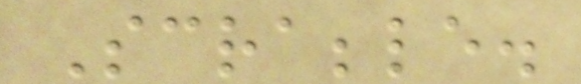Scrabble.
